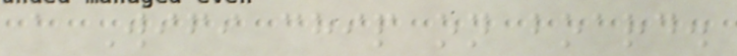a Wifi chip on board.
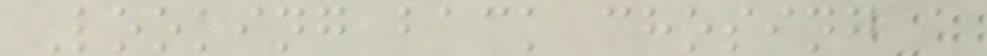Looking back chosing a
